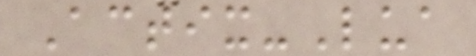Actix-Lua
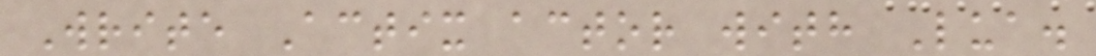Write Actix actor with Lua.
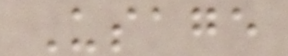Usage
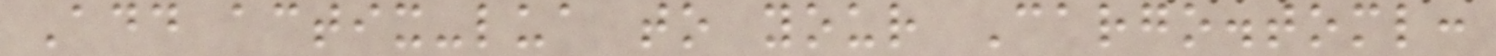Add actix-lua to your Cargo.toml:
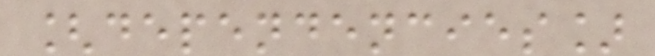[dependencies]
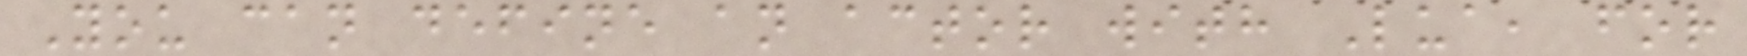You can define an actor with Lua, for
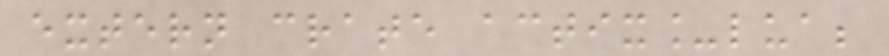extern crate actix_lua;
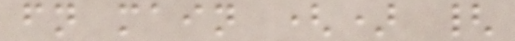fn main () {
